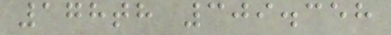178th 309.358
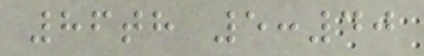86th 5:40
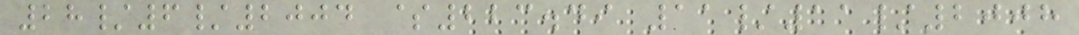28/6/2004 $223.49 11/11/2008
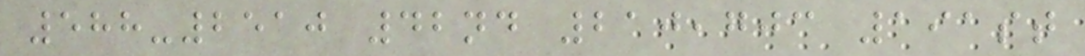588-2510 42nd 210,703 191st
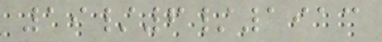19/6/1913
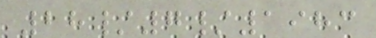28/7/1983
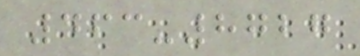463-8727
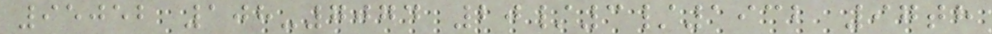95052 108-7074 20/3/1932 97th
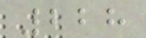228
